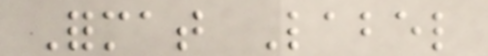Format Label
